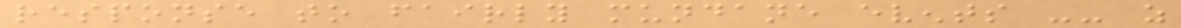response to fairly mundane events -- as
